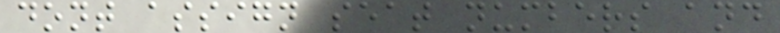dont assign seat numbers and
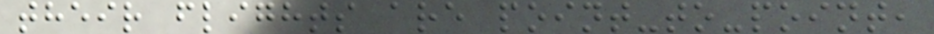their flights are point-to-point,
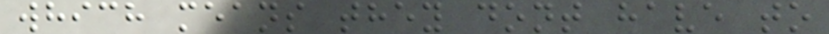which means they dont have to
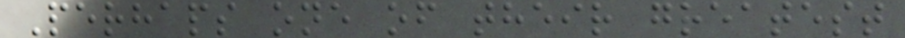Perhaps one of their greatest
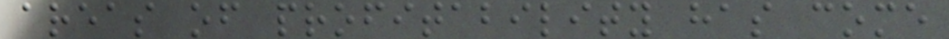areas of profitability has come
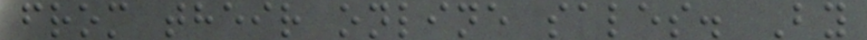from their online sales. By
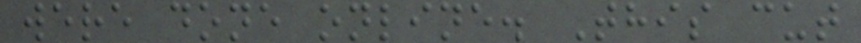were done online. This cut
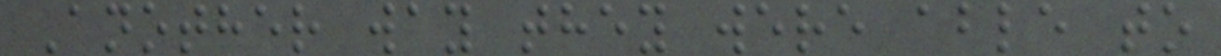Another way they were able to
